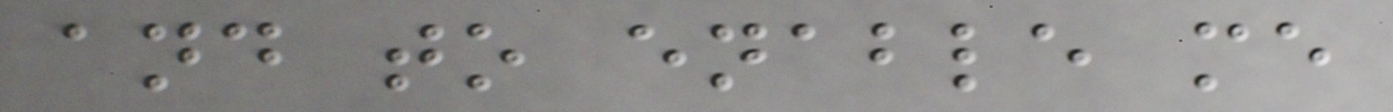and to enable me
